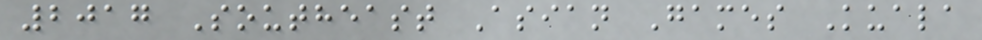2017 Southeast Asian Games Kuala
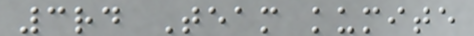3rd Team kumite
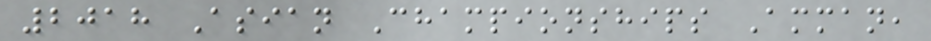2018 Asian Championships Amman,
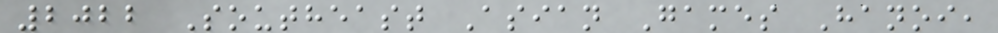2022 Southeast Asian Games Hanoi,
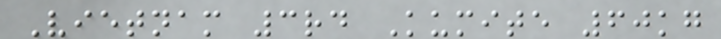Vietnam 3rd Kumite 60kg
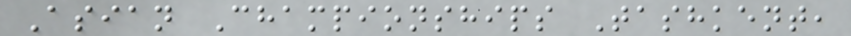Asian Championships Tashkent,
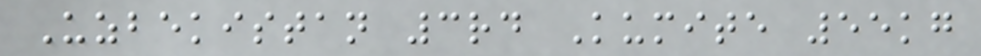Uzbekistan 3rd Kumite 55kg
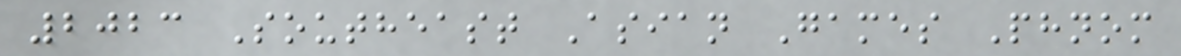2023 Southeast Asian Games Phnom
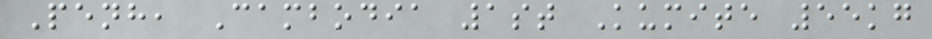Penh, Cambodia 1st Kumite 55kg
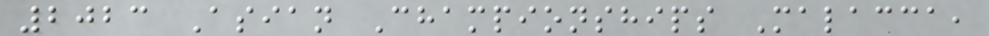2023 Asian Championships Malacca,
